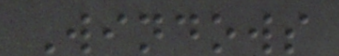Windows
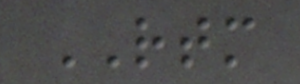RTM
